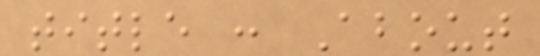title : About
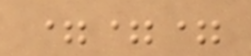===
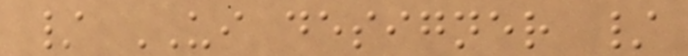/ UI designer /
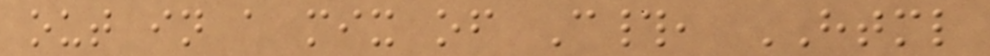out in a mix of C#, HTML
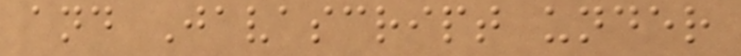and Javascript under
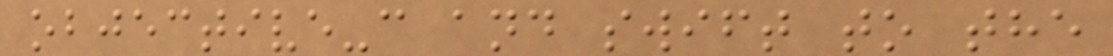objective-c and swift to the
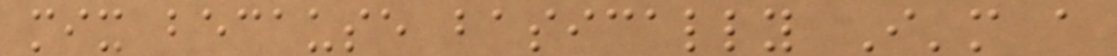mix because basically I'm a
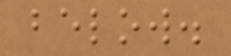below.
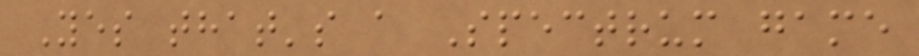Yes that's a Spectrum game
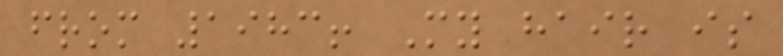from 1983! My hair is
